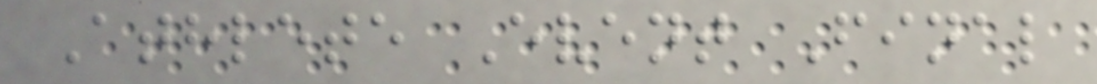Athlete Event Final
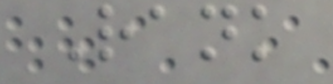Rank
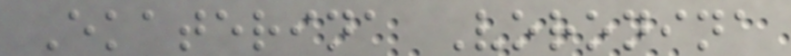Ekaterina Voronina
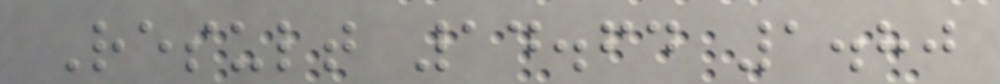Result 14.64 1.80
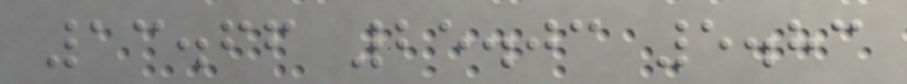13.66 25.03 5.83
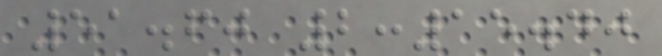51.60 2:15.40
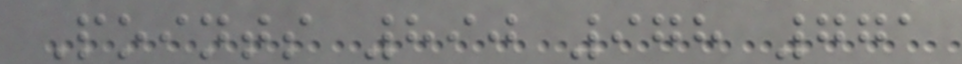Points 890 978 771
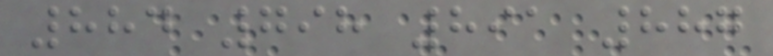884 798 891 887
